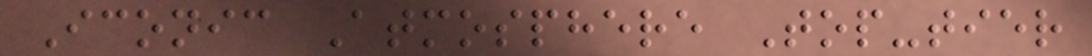Iconic Atmosphere Top-tier
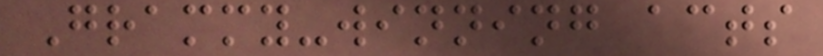Grammy-winning acts
